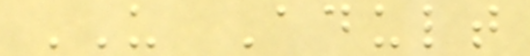US Adult
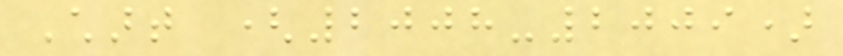Chart (2008-2009)
